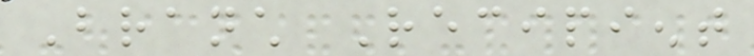Branch Recipient
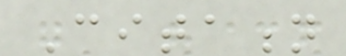Citation
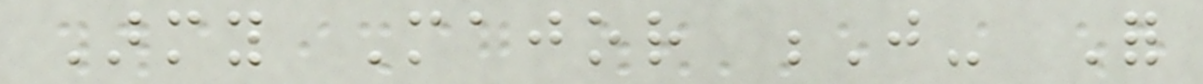Army Major J- For
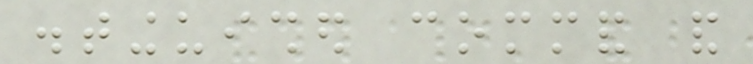distinguished command and
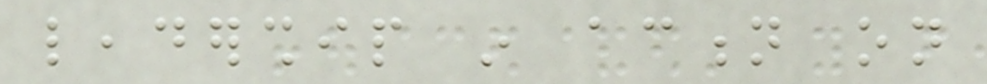leadership in action on
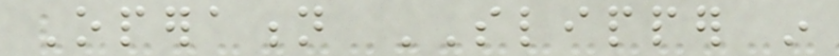Operation SLIPPER in
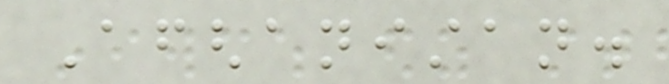Afghanistan.
